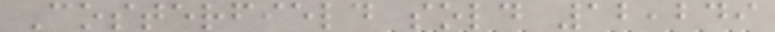Costerfield sold 12,249
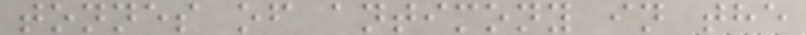tonnes of antimony in the
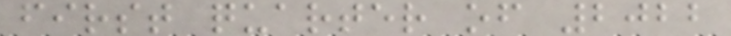first quarter of 2022
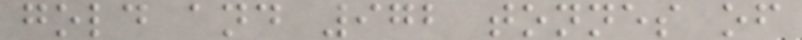gold and 972 tonnes of
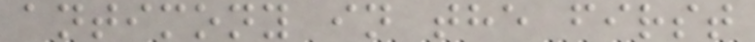antimony in the first
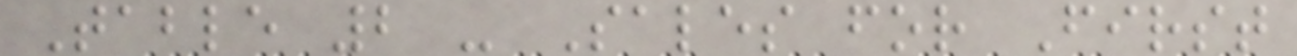Table 2 - Sales for First
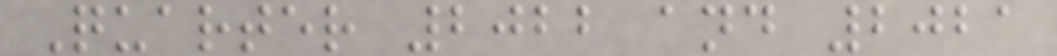Quarter 2022 and 2021
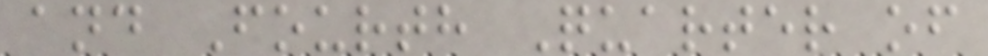and Fourth Quarter of
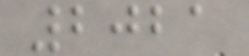2021
